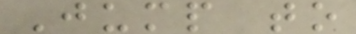Jump to
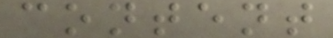content
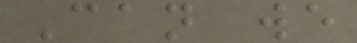Can we
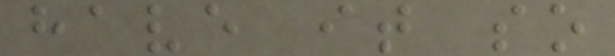have it so
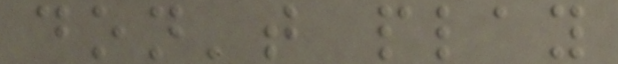don't play
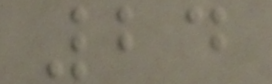24
